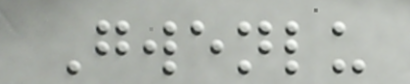Gwenlu
